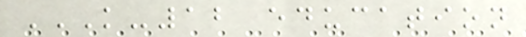K-12 EDUCATION
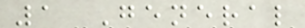1 General
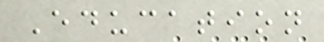Education
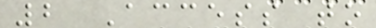2 Access to
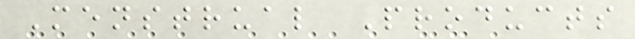Menstrual Products
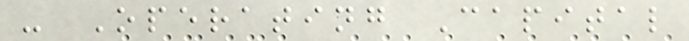- Operating Capital
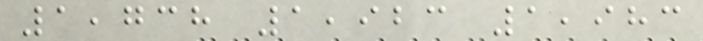1,738 1,923 1,983
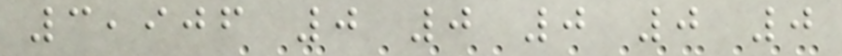3,906 0 0 0 0 0
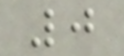0
